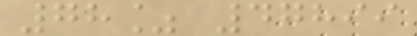78% 47899
